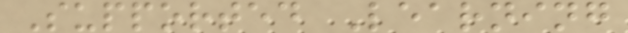Supported Learning
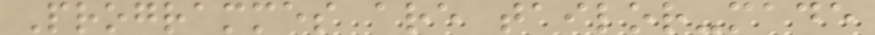Programmes are tailor-made
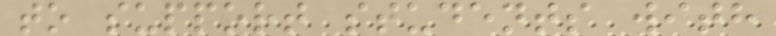to support students with
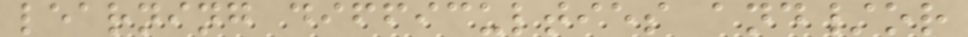learning difficulties and/or
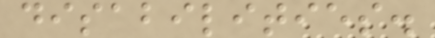disabilities.
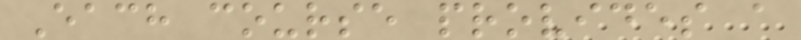Each course provides a
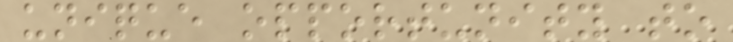unique opportunity to
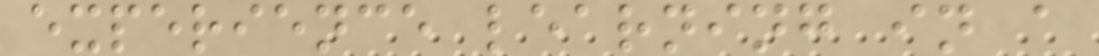experience learning in a
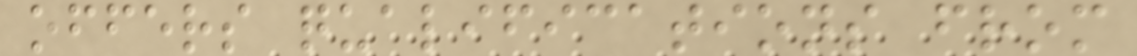offers qualifications from
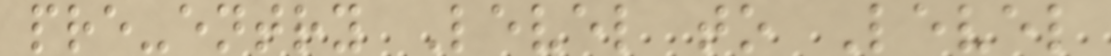pre-entry Level to Level
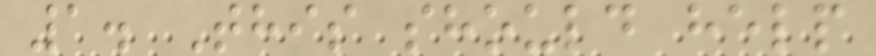1. This should help
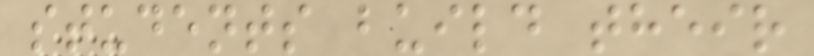students build their
